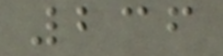236
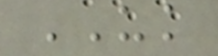UK
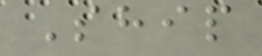Ship
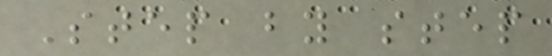Step by step
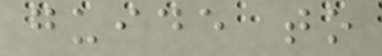guide to
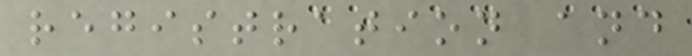registration and
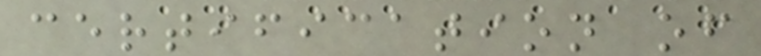certification of
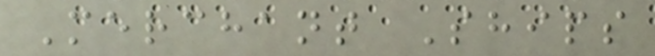Merchant Ships
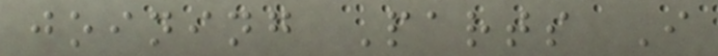joining Parts I
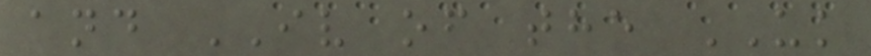and IV of the UK
